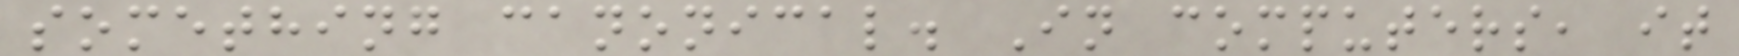something canonical. In computers, it
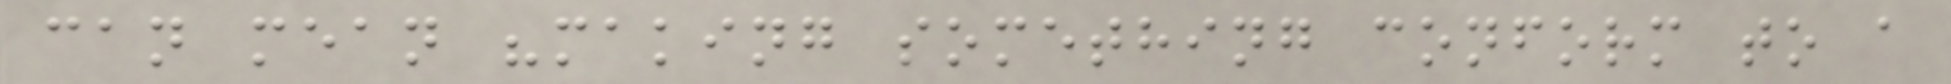can mean "making something conform to a
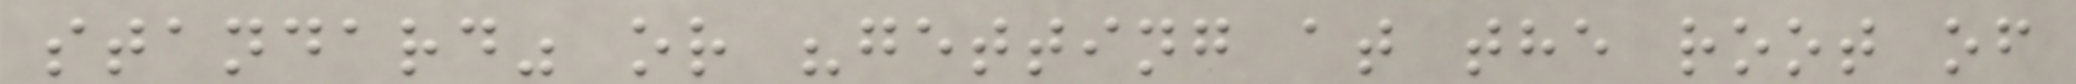standard" or "getting at the root of
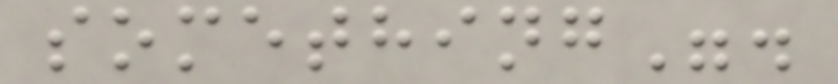something".
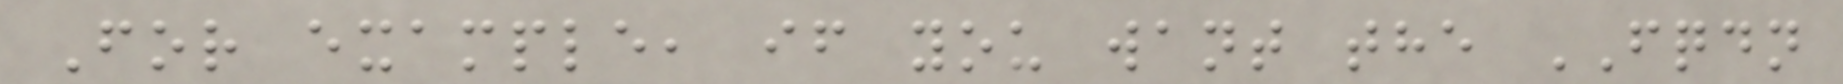For example, if you want the FQDN
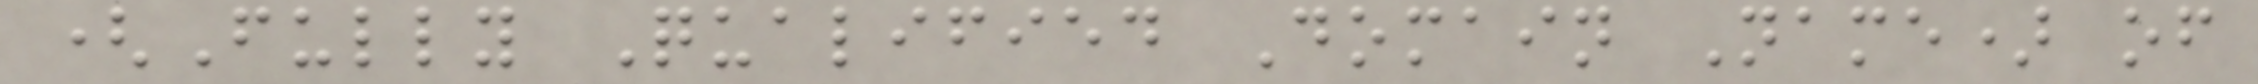(Fully Qualified Domain Name) of
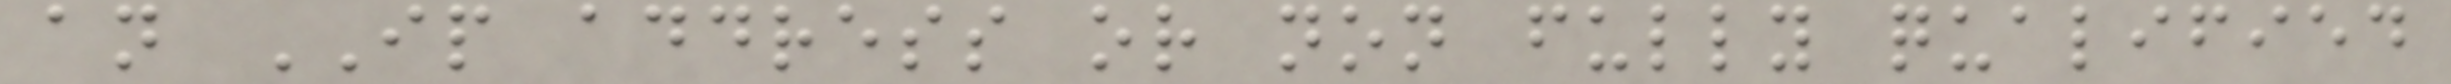an IP address or non fully qualified
